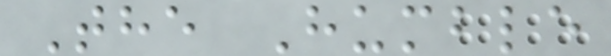The Humble
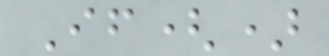If()
